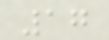17
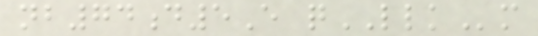nb74d5E qLLKm
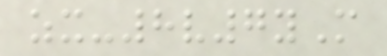zx-8v7yM
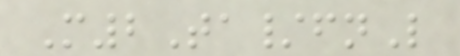M2Ta/fnL
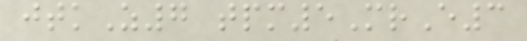jtkZ7 tpm5MrE3
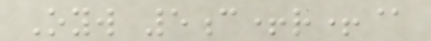Oyw 5c+r+@
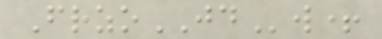FrzoJDw+
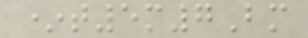*t5m7Bm
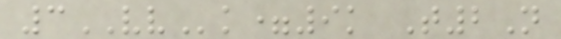3VVk=9k T2N
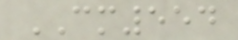CM554
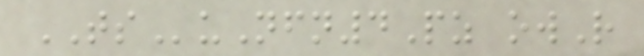TSuNfn4Pz owR
